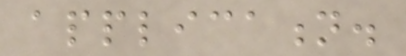application.
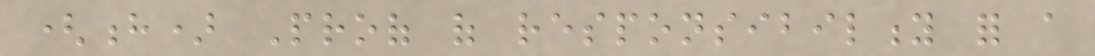(h) Proof of responsibility for a
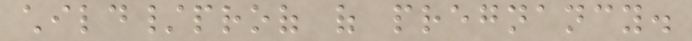child/proof of pregnancy.
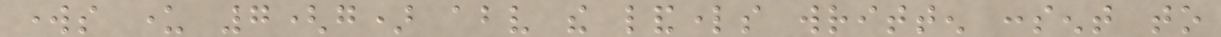works under 7(g) above the landlords written consent to
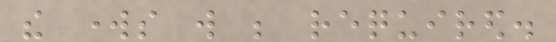the works will be required.
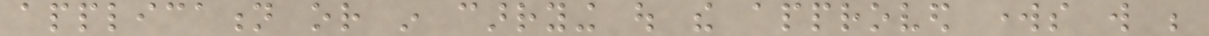application or in carrying out the approved works will be
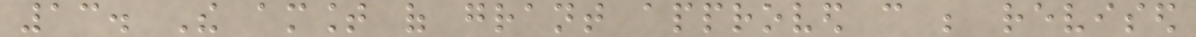13. The amount of grant approved can be revised
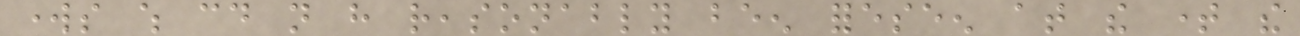works which could not have reasonably been foreseen at the time the
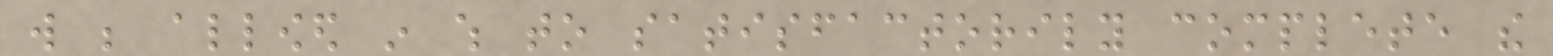will be allowed in which to satisfactorily complete the
